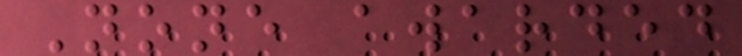None awarded
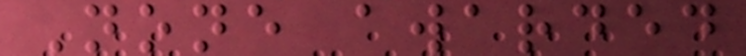None awarded
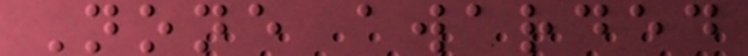None awarded
